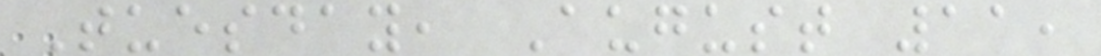Tuesday, August 11,
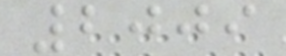2009
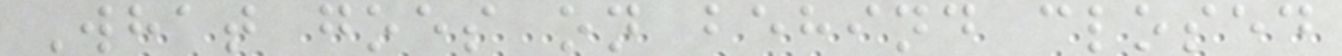What goes on behind closed
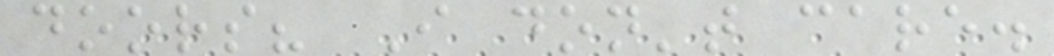doors? I don't care.
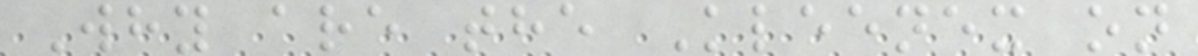Why are the Kleenex on
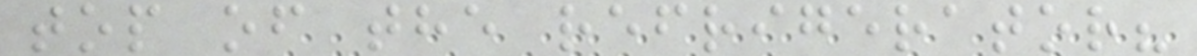top of the refrigerator?
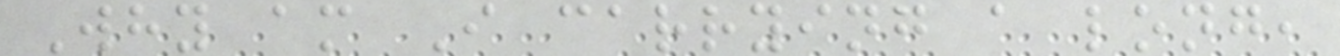Why am I carrying a long,
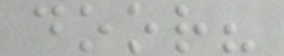door?
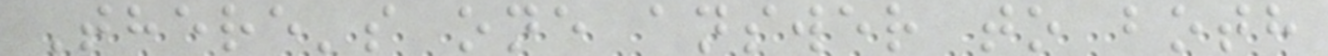There's one answer to both
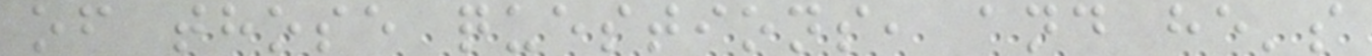of those questions, and he's
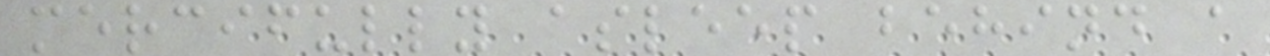mercifully asleep behind a
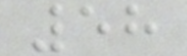58
